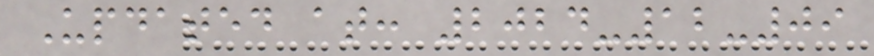Updated at: 2024-12-09
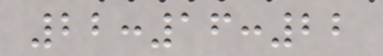22:16:22
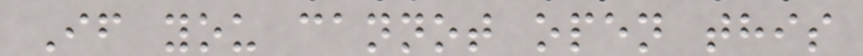If you cannot open this
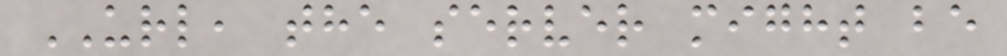URL, the server might be
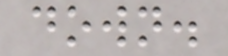down.
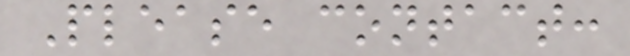Please contact:
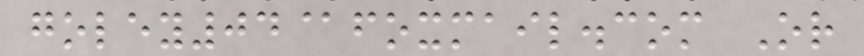goley04@foxmail.com Or
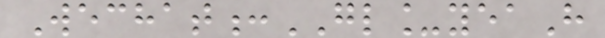Wechat:GL_yeaH
